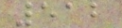512
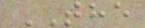THE
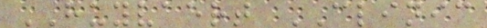HUYVAERT CLINIC
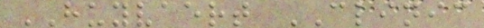HUYVAERT CLINIC
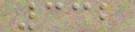332
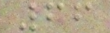66
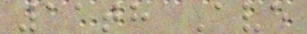11th Ave
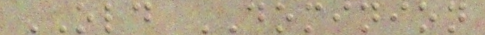OLD DOMINION
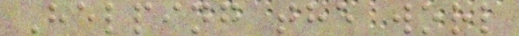Helping the worl
